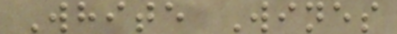White Wines
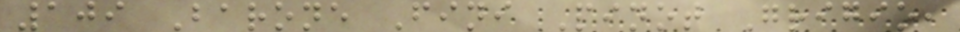109 Barone Fini Pinot Grigio,
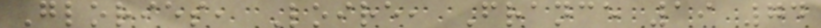Glories, Loire, France 19 74
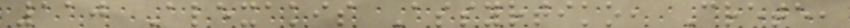110 Alexakis Assyrtiko, Crete,
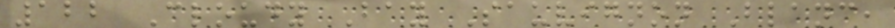122 Cloudy Bay Sauvignon Blanc,
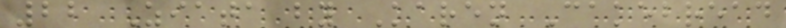22 Ziata by Karen Cakebread
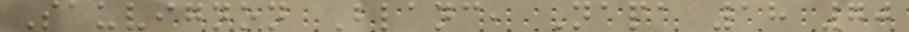Sauvignon Blanc, Napa 18 70
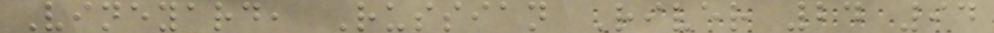Vineyard, Russian River 24 94
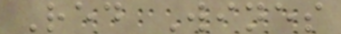Red Wines
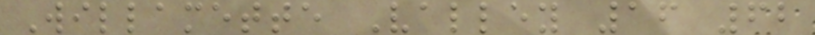Willamette Valley 16 62
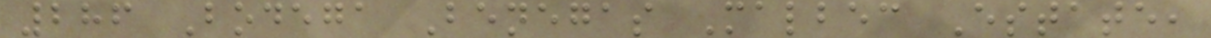286 Bodega Benegas Malbec Estate,
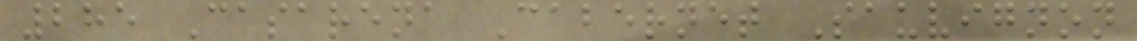285 Casarena Cabernet Sauvignon
